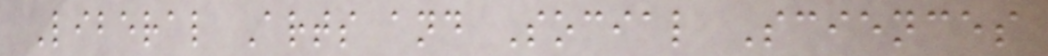Liberal Arts and Social Sciences
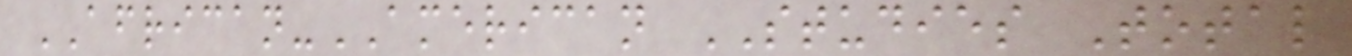AFRICAN-AMERICAN STUDIES Total
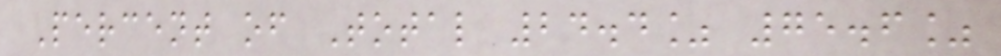Percent of Total 24.4% 75.6%
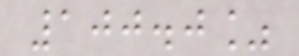100.0%
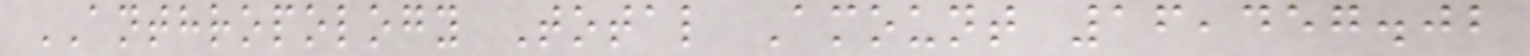ANTHROPOLOGY Total Amount 16,457.02
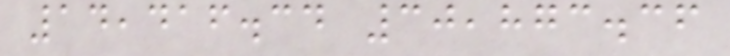14,416.34 30,873.36
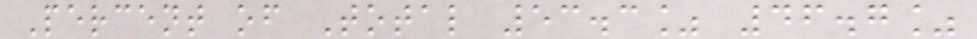Percent of Total 53.3% 46.7%
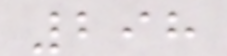298
